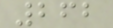262
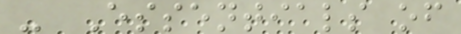- Essentials of
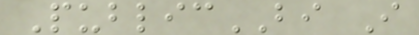PublicBI I
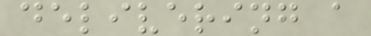delivering a
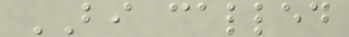BI called
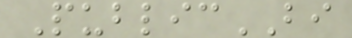PublicBI
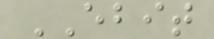EBIT
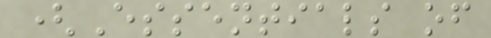(Essentials of
